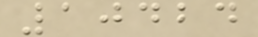10424
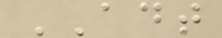ADT
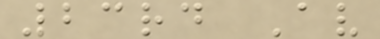23rd Av
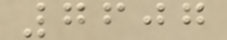7607
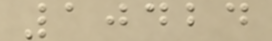10424
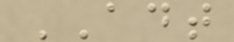ADT
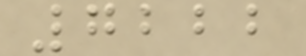7222
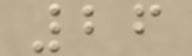26
